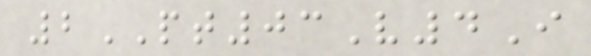2PT03V4I
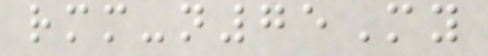rmm-n75My
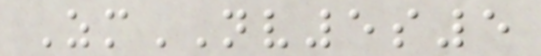ZmNV5s5
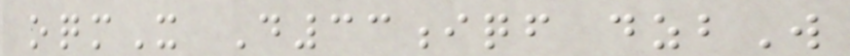oqmX D33iqf dzbW
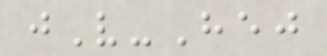jV-Hej
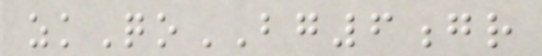zkQoBG6gr
